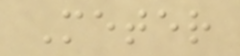Meter
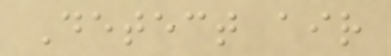Detect air
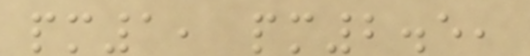pm1, pm2.5,
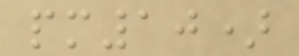pm10)
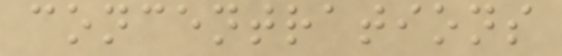concentrations
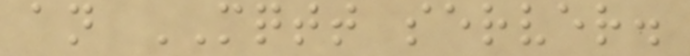an MQTT server.
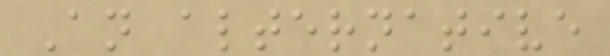An alternative
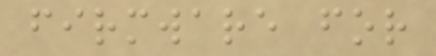firmware for
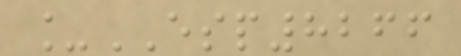_ESP8266
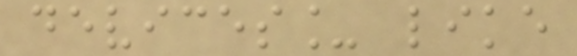devices_ like
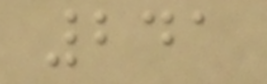241
